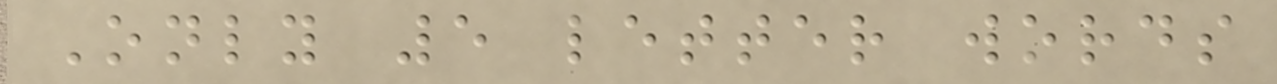Only 5 letter words
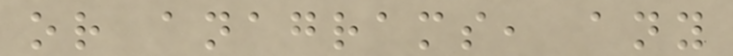or anagrams, any
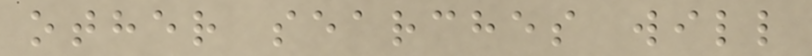other searches will
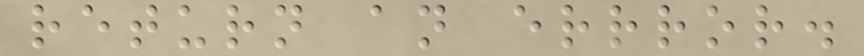return an errror.
